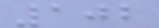102
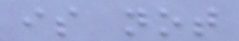is not
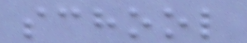school
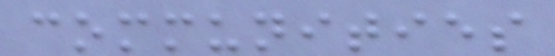communities
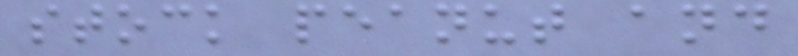stock peanut and
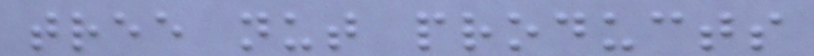tree nut products
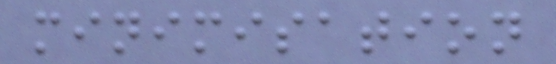minimisation
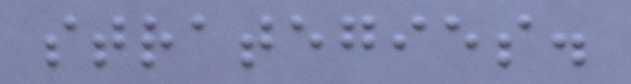strategies.
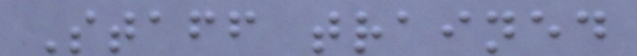Staff trained
